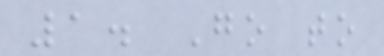1. Go to
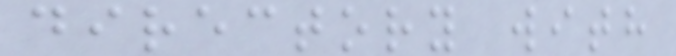directory with
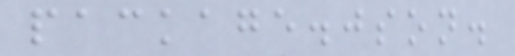package.json.
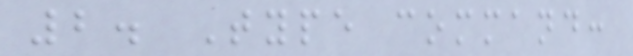2. Type command:
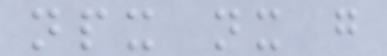npx nx g
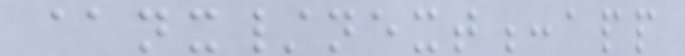@nx/next:app
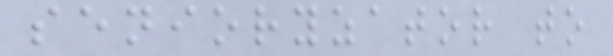senioryzator to
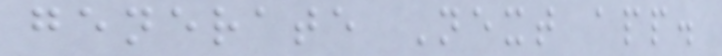generate Next app.
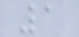1
